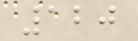120
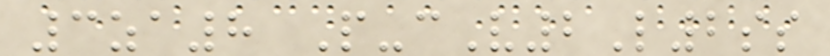3za8 P-cV2L2ss
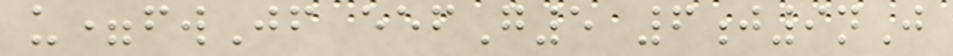u=fwJf eefG5 6j9nJ
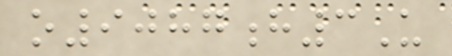o9087h3U
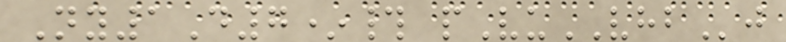Ny1D7*# pVuVHBj
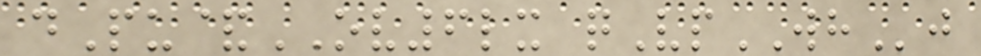dPu&OV6lx qVpWHj
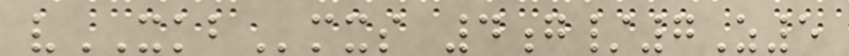vXKBmxs 4g/7Z5
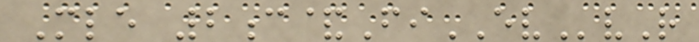Mle 2c&FiEVvR
